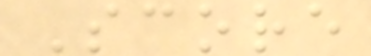Score
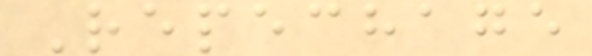Repechage
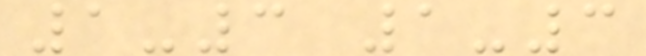1-3 1-3
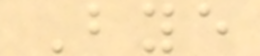Bye
